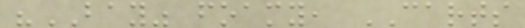"BAY" foamy, CARTS
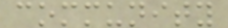community
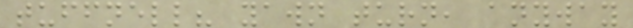tuffnell? yawn turn, anyway
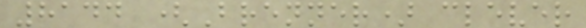8144 (Brenner) clever
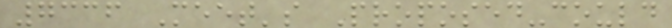7336 Meet's Proposed-could
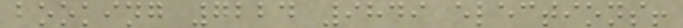booking 7224 9849 elections!
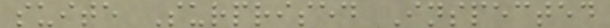suite Surprised Inspected
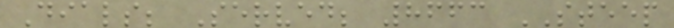Dials; Served; 8663 STEEP
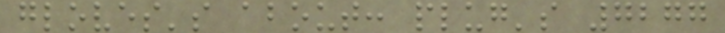gloves's about: plug's 7277
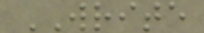WRITE
